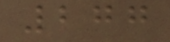277
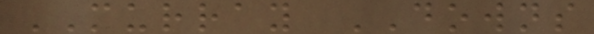MURRAY DOWNS
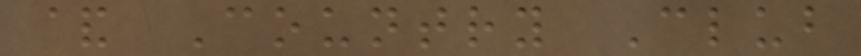& Country Club
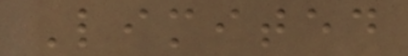Limited
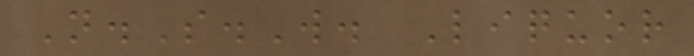N.S.W. Liquor
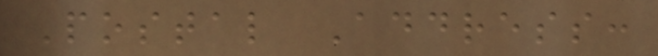Postal Address:
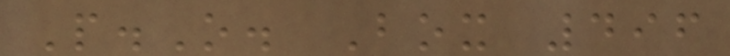P.O. Box 496
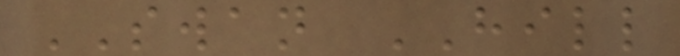SWAN HILL
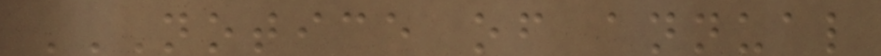NOTICE OF ANNUAL
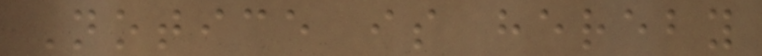Notice is hereby
